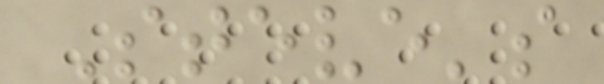Steve's
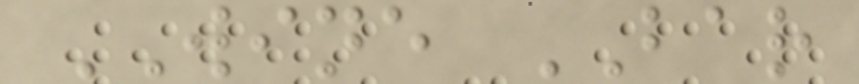WINE BAR
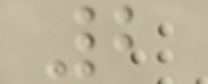2
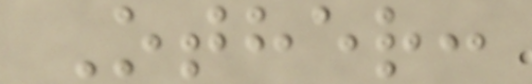Other:
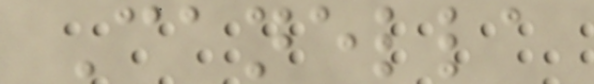Canella
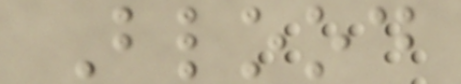Blood
